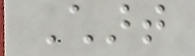Chart
